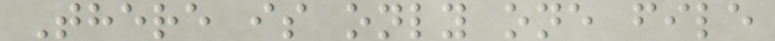There is only one file
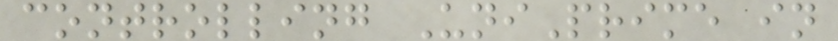controlling UniPrime in
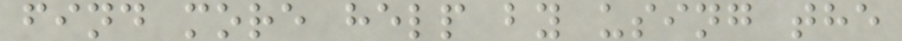find more help by using the
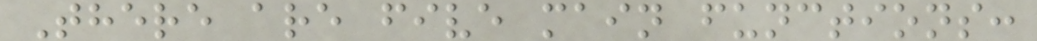There are five main functions:
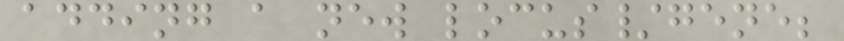adding a new locus/gene;
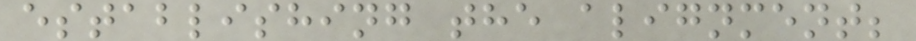establishing the alignment;
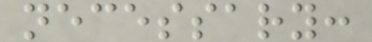necessary:
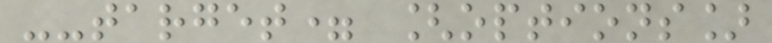--target= [options]
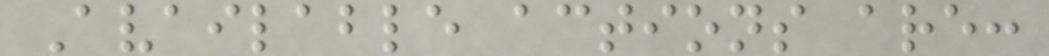Available actions are:
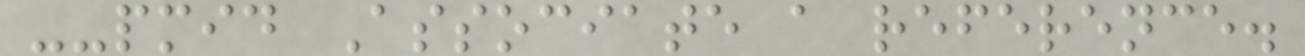--pmid Associate a reference.
